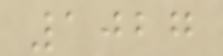1027
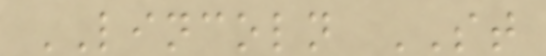LINCOLN ST
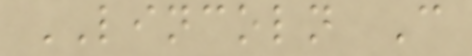LINCOLN C
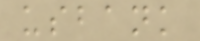usbank
